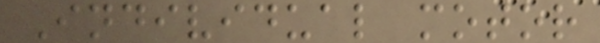Individual motor
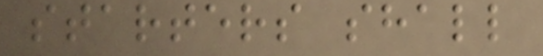starters shall
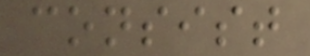consist
